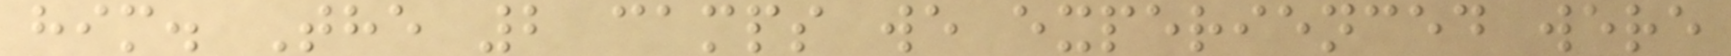him. The 2 camps we experienced were
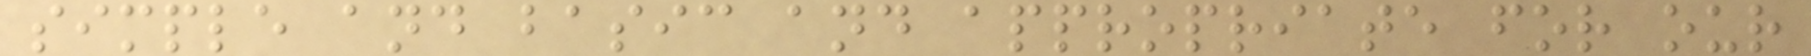simple and basic and appropriate for our
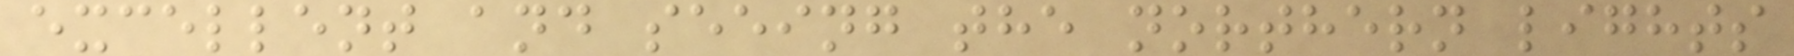excellent and seeing the northern lights
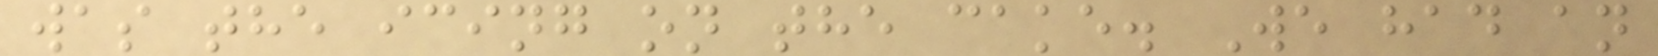was the icing on the cake. We had an
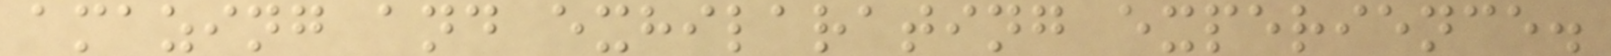amazing and exhilarating experience.
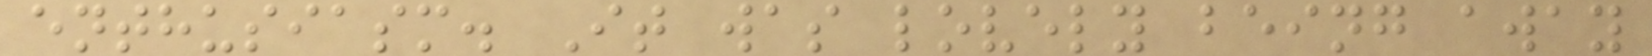enthusiasm. It was lovely being away
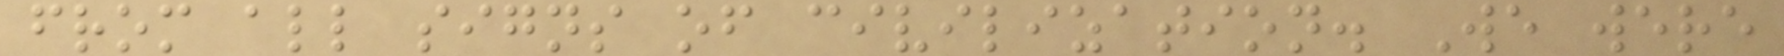from all signs of civilization. We were
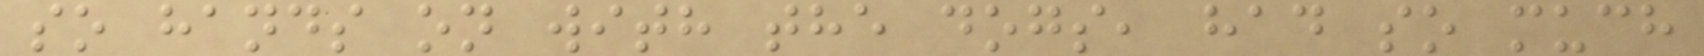so hands on with the dogs, had so much
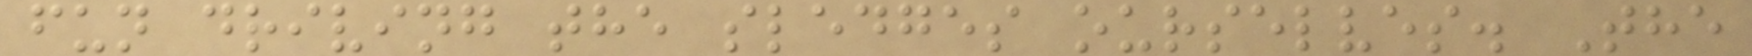fun driving the sledges ourselves. The
